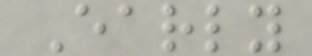Early
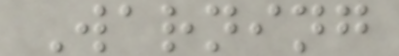Warning
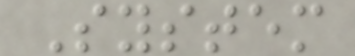System
